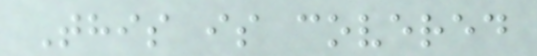This is covered
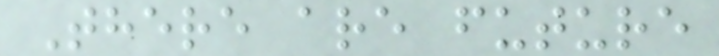There are future
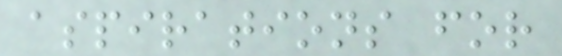aspirations for
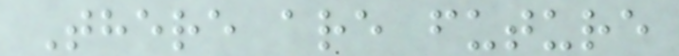There are future
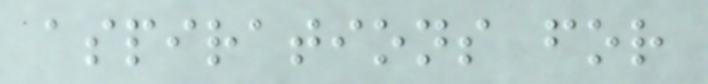aspirations for
